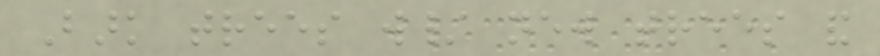Bark trees w/ new trees and
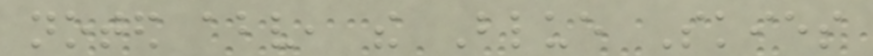noted above, the Blue Skies
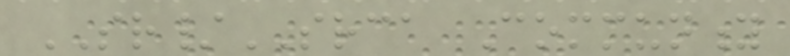SR/SRCA Community
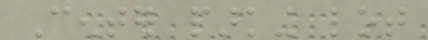Center parking lot
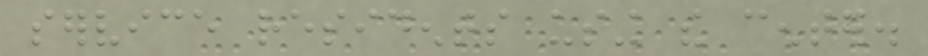service residents using the center.
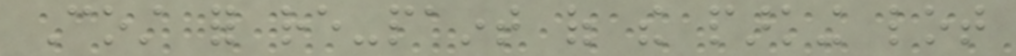Cost for re-paint of the parking lot
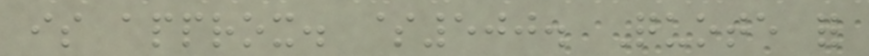is approx. $500. Quote for
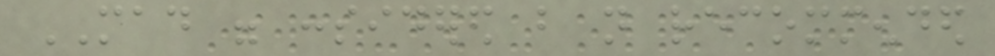MAD were considered but not recommended
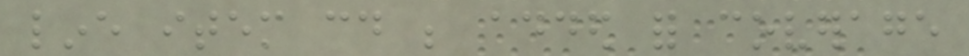line item could be added for coverage
